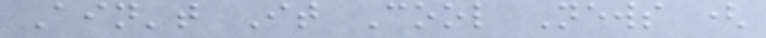Ain't It Cool News (
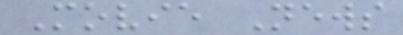Movie News
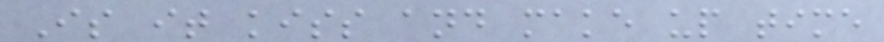Is it kiss and make up time
